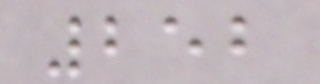252
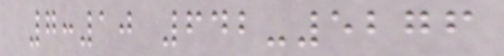7:10 642-5276
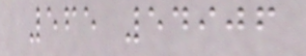565 54906
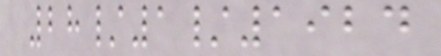28/1/1924
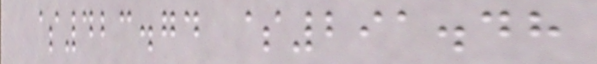$423.74 $291.48
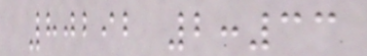80292 2:33
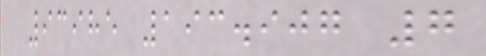93985 193.907 7
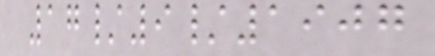17/9/1907
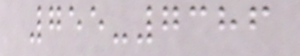755-7386
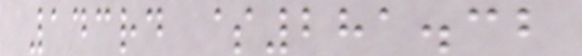143rd $281.32
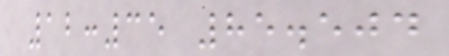12:35 85.504
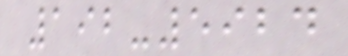192-5924
